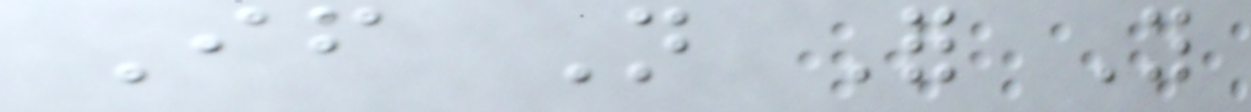If Not For You
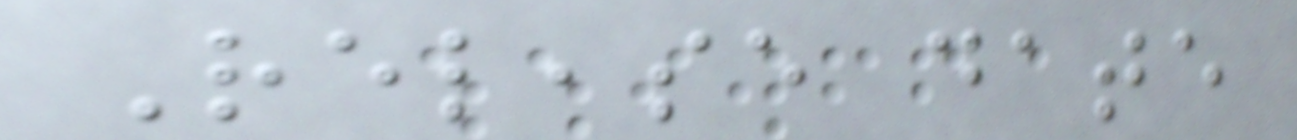Release date
